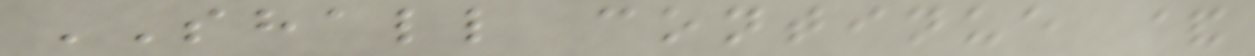SHALL continue &
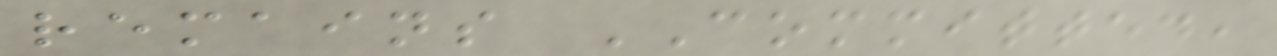remains COMMITTED,
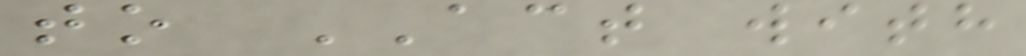to ACT with
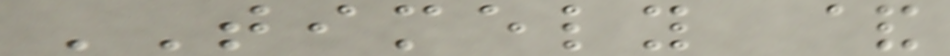TIMELY &
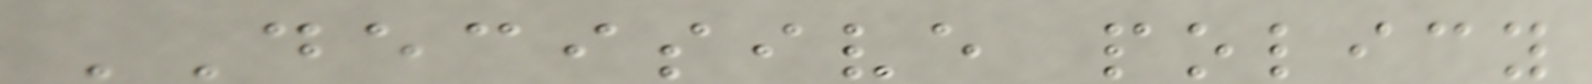DECISIVE policy
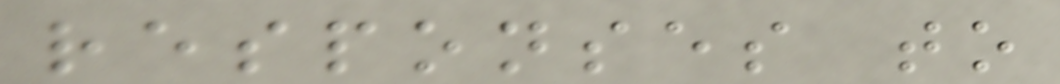responses to
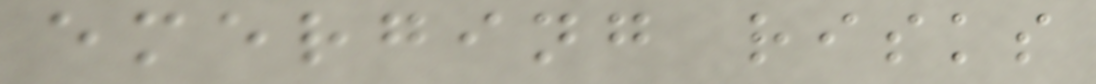emerging risks
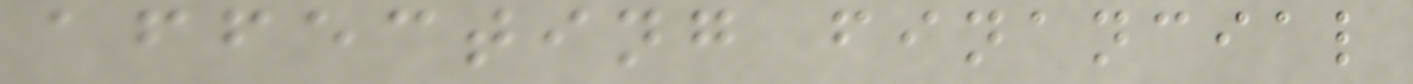affecting financial
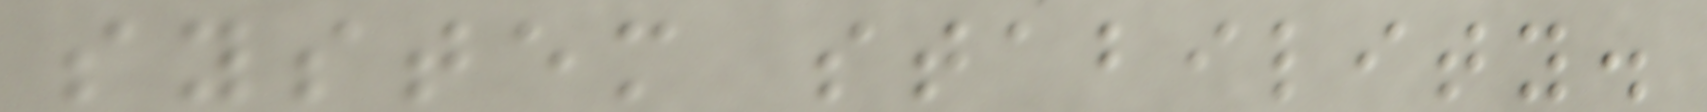system stability.
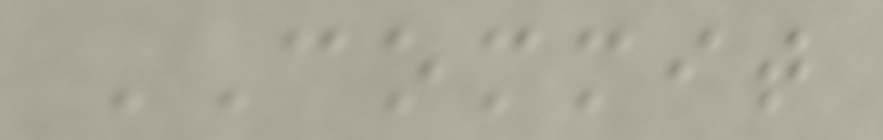COMMIT
